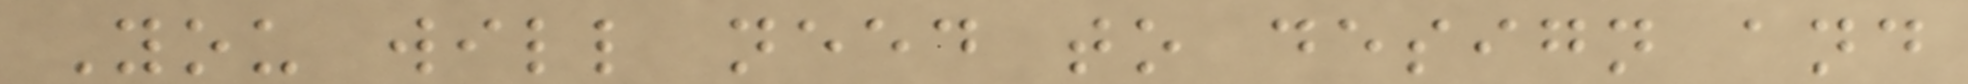You will need to design and
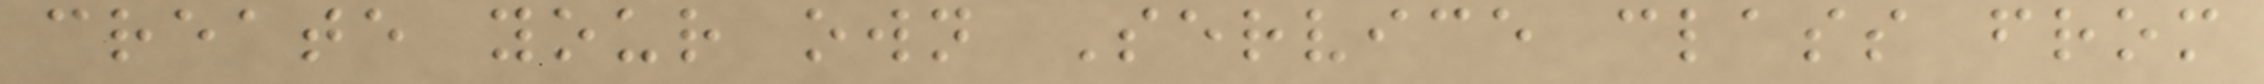create your own Service class from
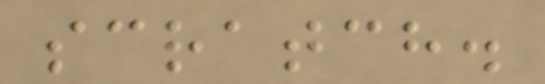scratch.
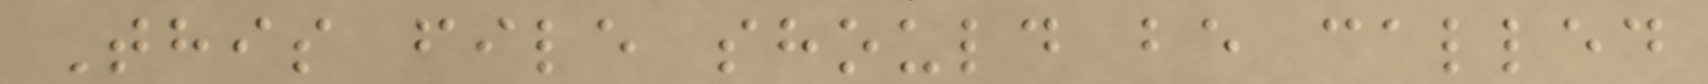This file should be called
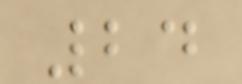24
